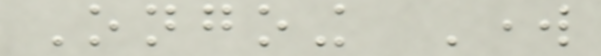Ongoing Work
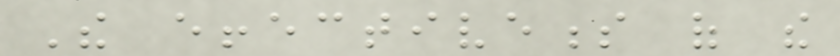The effectiveness of the
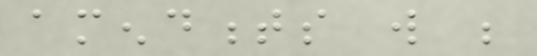amendments will be
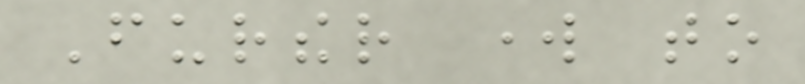Further work to
